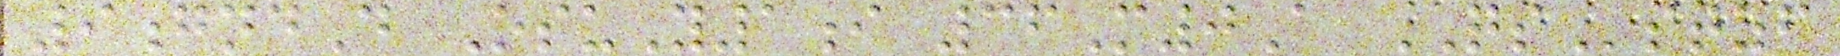9gndD OsuY1i 36M0A QSstzf
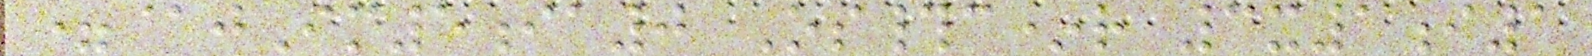=@jIm5ia0 Os#c*r 3x1i1
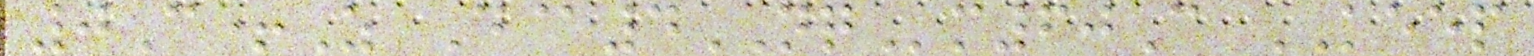0C+Z D@4NQm60C KEEP
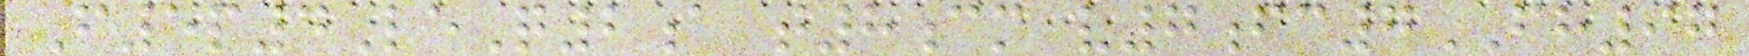F5p4LeQ2a t8cm v7fc7FH97
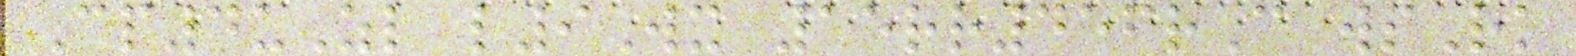Cp4uZl l9Wx 15rr456rC wsRk
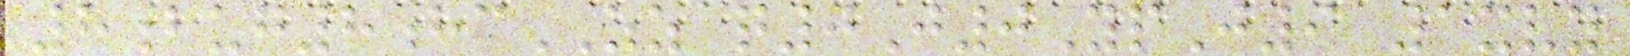8bug8hcZZ q0J0YpJ9 1xvy
